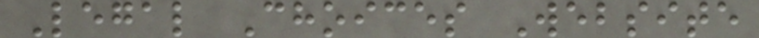Legal Choices Website
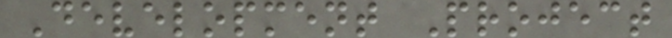Development Project
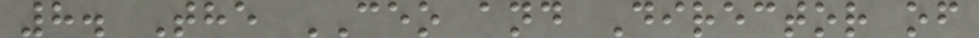8. The CEO and Director of
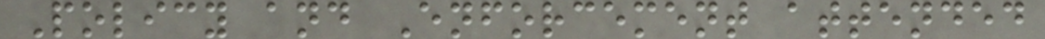Policy and Enforcement attended
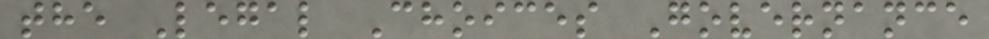the Legal Choices Governance
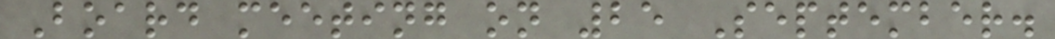Board meeting on 25 September.
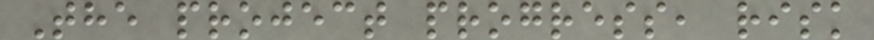The project progress, risk
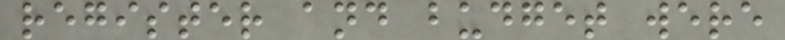register and budget were
